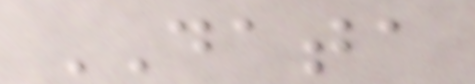DATA
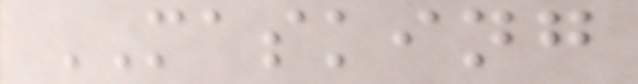MASKING
